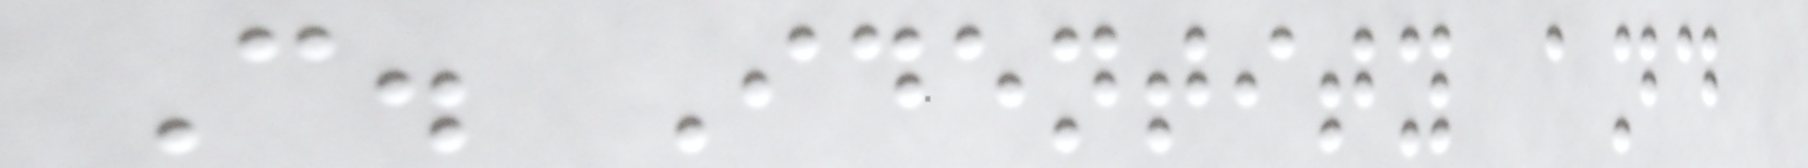C. Identity and
